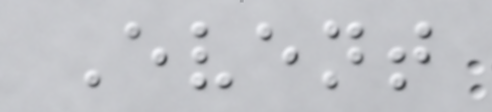Event
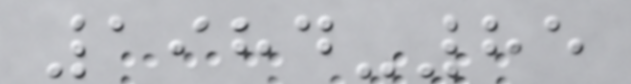1984-85
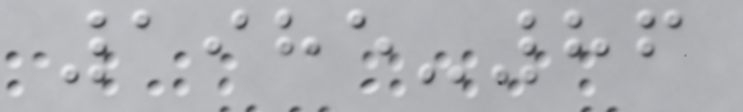1985-86
